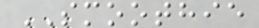SMOOTHIE
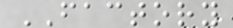FACTORY
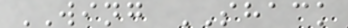WING SHACK
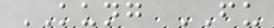KUNG FU
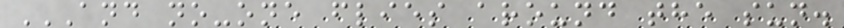AND NO-ONE FLIES AROUND THE SUN.
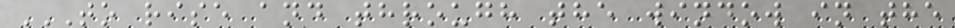TO RISE AND THROUGH THE WINDOW IN THE
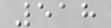518
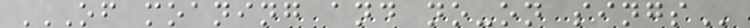OF MOANING AND NO-ON SINGS
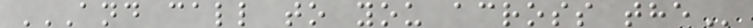AND CALL TO YOU ACROSS THE
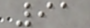91
